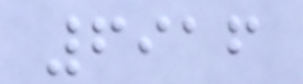6916
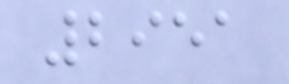2951
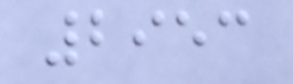2953
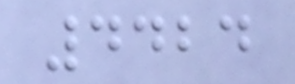4424
